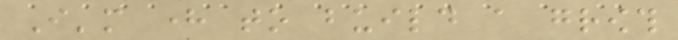I'm here to build a growth
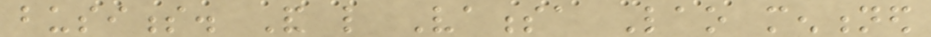business. And like Vanessa Lao mentioned
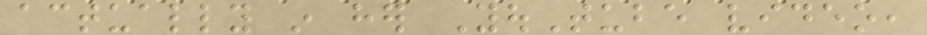actually in her YouTube video,
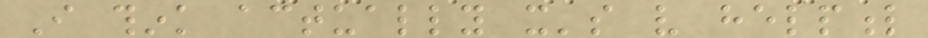I think actually it's very helpful
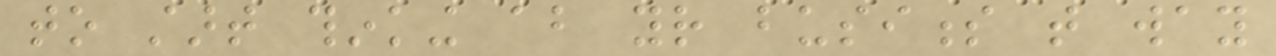to start thinking about your business that way
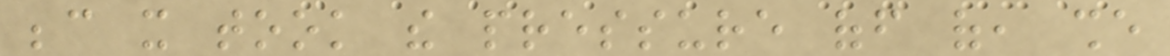because it took the pressure off of, she
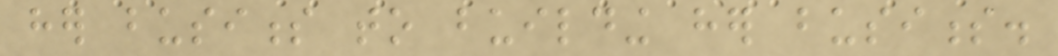her business to building her business.
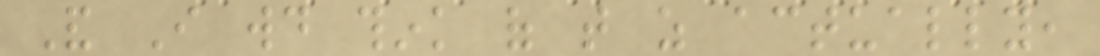And I would think of that as actually,
